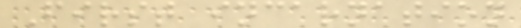First incarnation
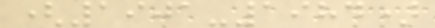(1901-1984)
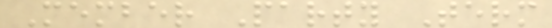Member Party Term
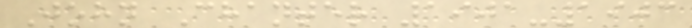John Chanter 1901-1903
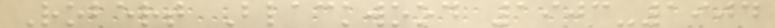Robert Blackwood 1903-1904
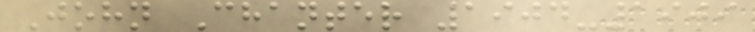John Chanter 1904-1909
